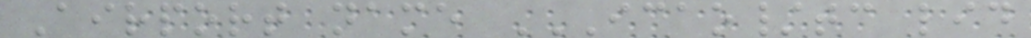Airport name ICAO/TC LID
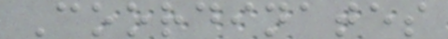Coordinates
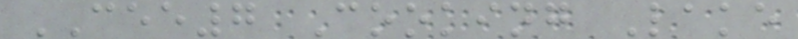CEE7 Cooking Lake
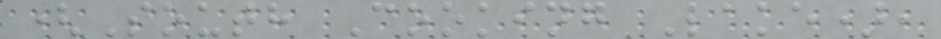(South Cooking Lake),
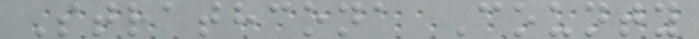Strathcona County
